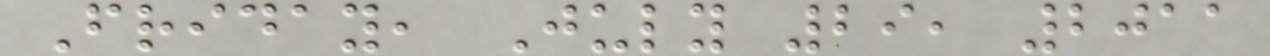Friday, July 29, 2011
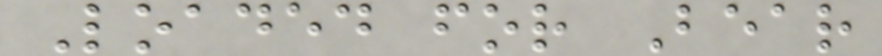Loaded for Bear
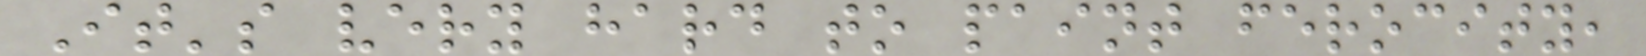It's very hard to paint ferocity,
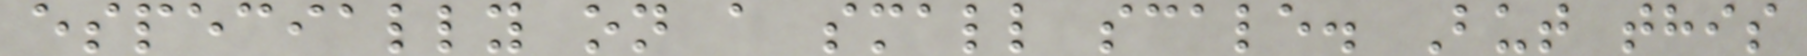especially on a small scale. But this
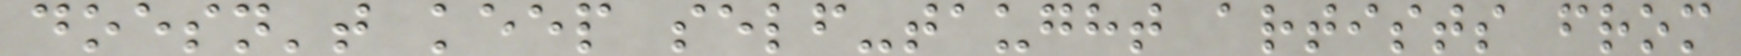doesn't keep self-taught artists from
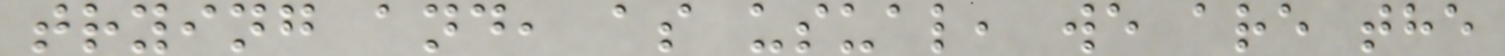trying and, as usual, we are the
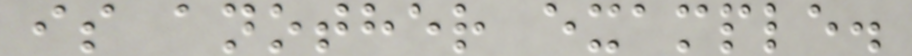is another example.
